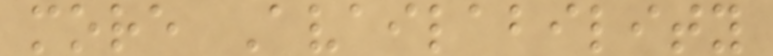more Availability
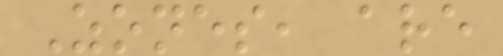Zones, are
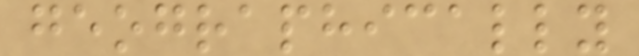geographically
